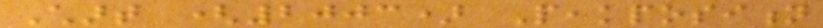Chart (2003) Peakposition
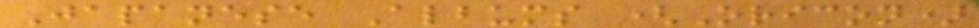Japanese Albums (Oricon)
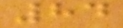84
